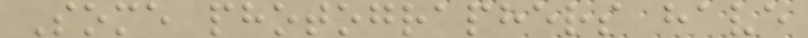Some photographers have
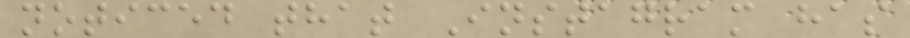noticed that Instagram has
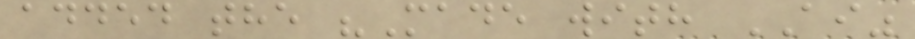added the "Made with AI"
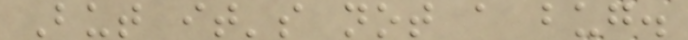But it's not a bug.
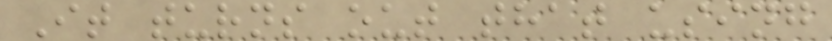It turns out that using
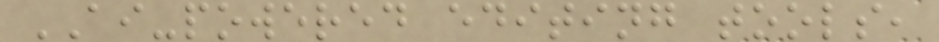AI-powered editing tools,
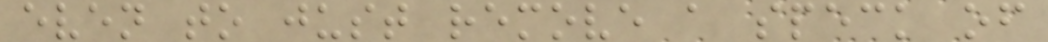even to just remove a speck of
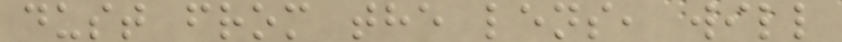dust from the lens, will
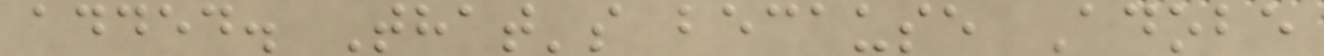added. That's because Adobe
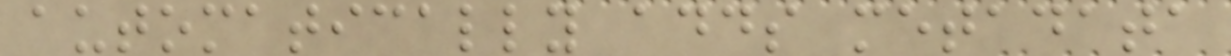automatically adds metadata
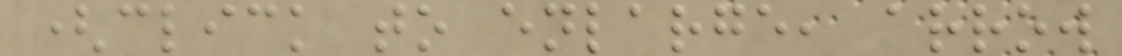(click to enlarge, arrow
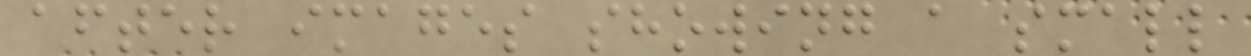after images showing a small
